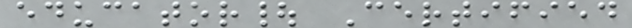educator| Certified
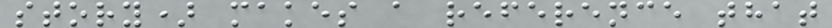story) makes a reference that
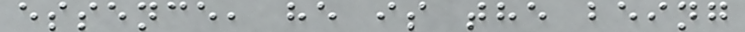essence, he is the being
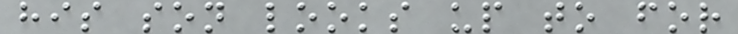his son looks up to for
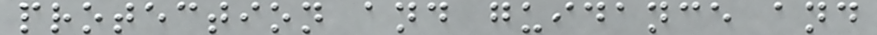protection and guidance and
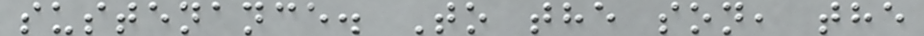sustenance. To the son, the
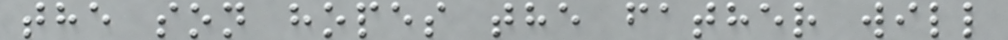the son hopes the father will
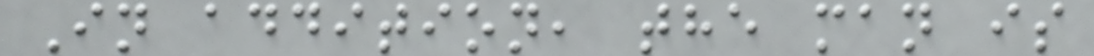In addition, the man is
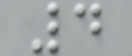4
